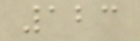123
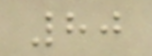80
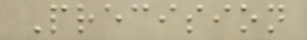Precision
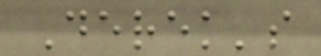Derek's
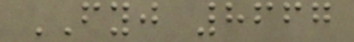FYJ 8667
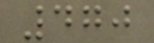470
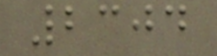2304
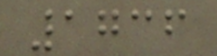1736
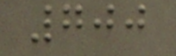700
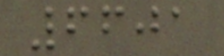6601
